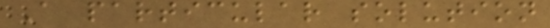A particular solution
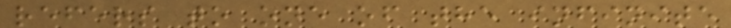refers to one of the infinite
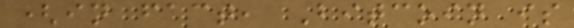(in fact, Bitcoin is
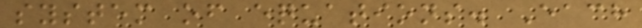system of equations. Each
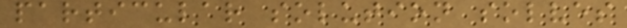particular solution solves
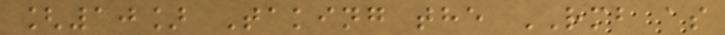[10] Taking the RMB as
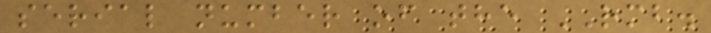serial number of the RMB.
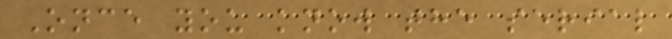Once you know the serial
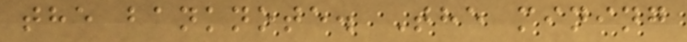the banknote. The mining
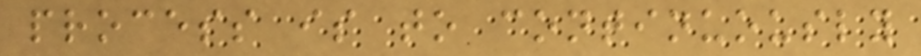process is to continuously
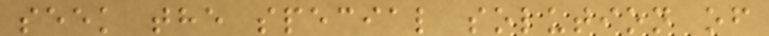seek the special solution of
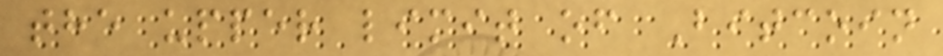the upper limit of Bitcoin
